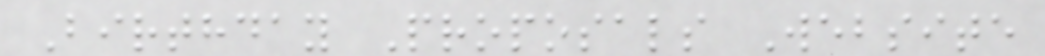Birthday Proposals Website
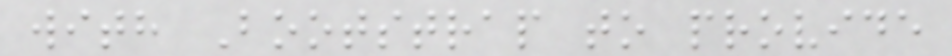with Bootstrap to provide
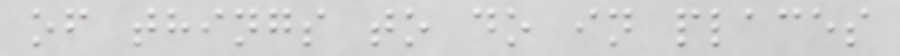of things to do in places
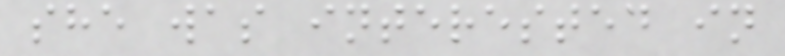she was interested in
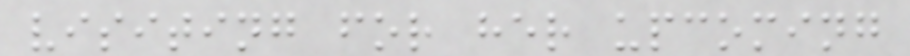visiting for her upcoming
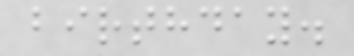birthday.
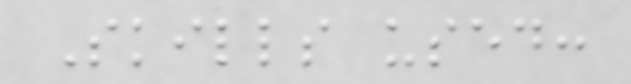Skills used:
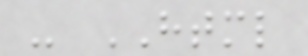- HTML
